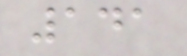141
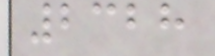2328
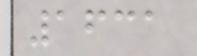1631
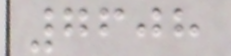7608
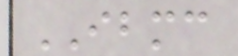IBMC
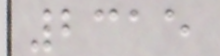2315
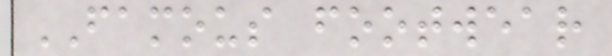FAMOUS footwear
